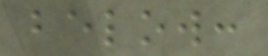below:
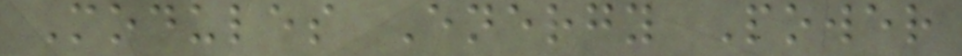Modules Energy Power
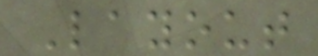Layout
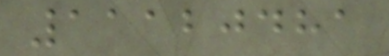11120481
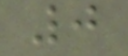0
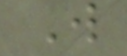W
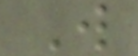W
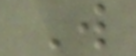W
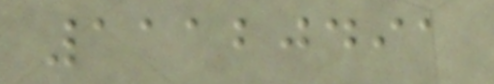11120491
